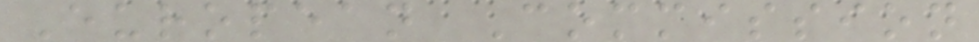European Commission
